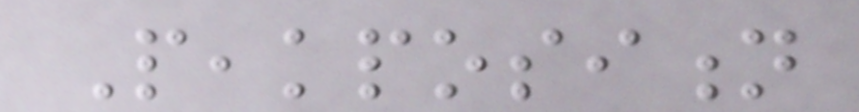Peakposition
